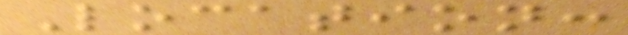Location:
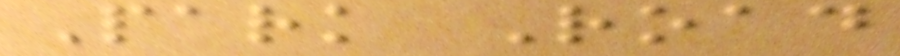Park Road
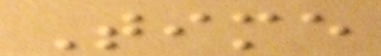Time
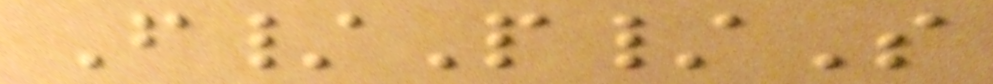F/P/S
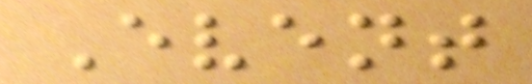Event
